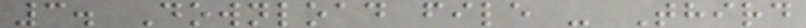3. Download file - Third
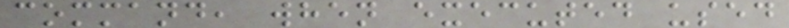command, when executed used
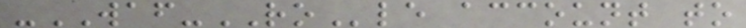-WAF-ROle account to
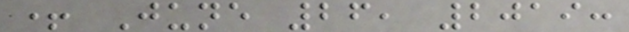+ June 26, 2019:
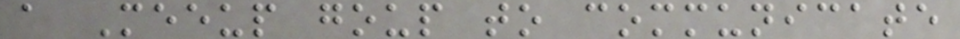a Meeup goup to communicate
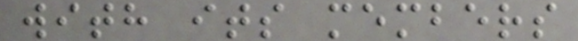with its members
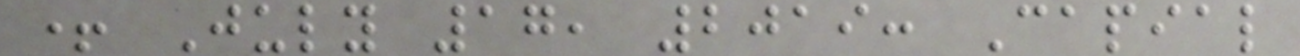+ July 17, 2019: Capial
